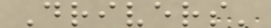Drivers'
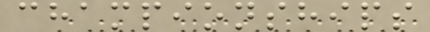championships
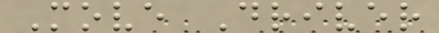Move Driver
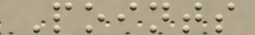Points
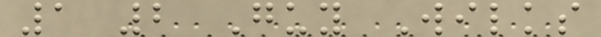1 2 Guy Wilks
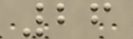26
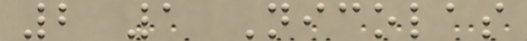2 1 Nicolas
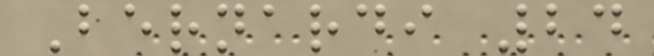Bernardi 24
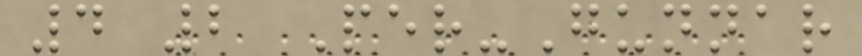4 2 Per-Gunnar
